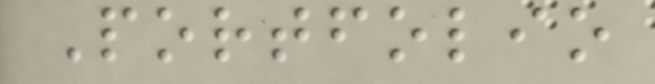Portfolio
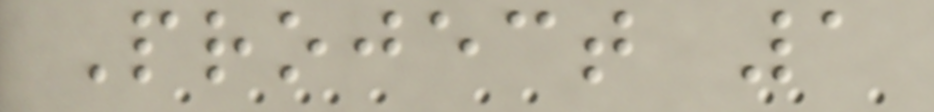Project 1
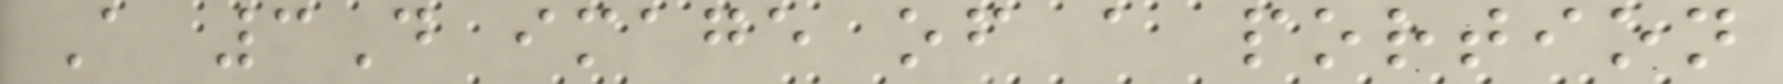A 3D image of a portion
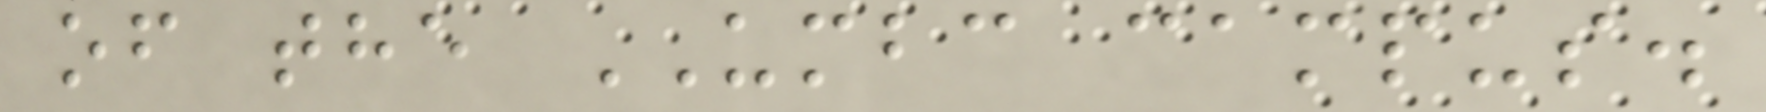of the UMBC campus.
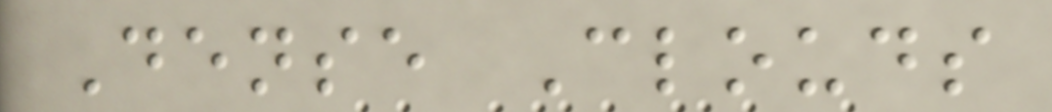Dense Clouds
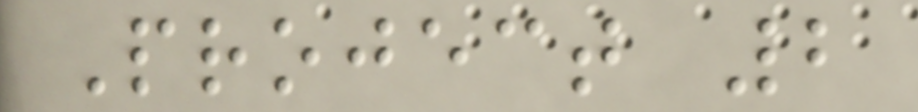Project 2
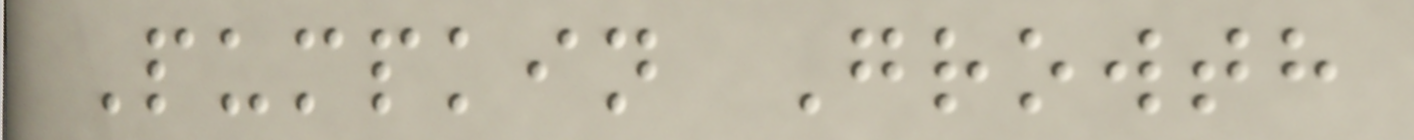Pumpkin Growth
